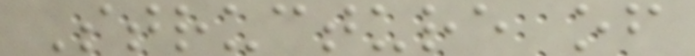Structure of
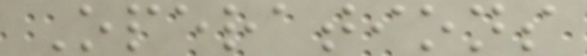Operations
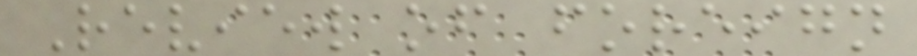Review of foreign
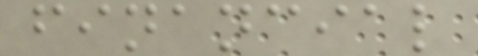financial
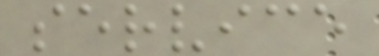service
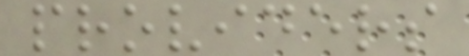providers
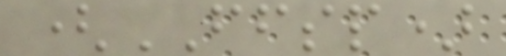(FFSP)
